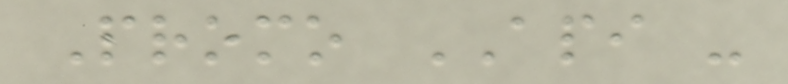Promo API -
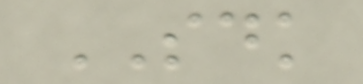SDK
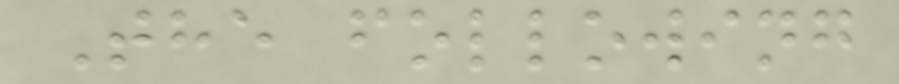The following
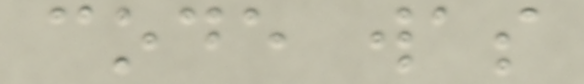code was
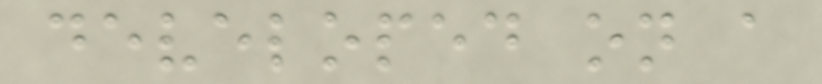developed on a
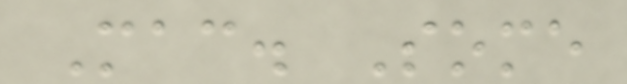Mac. Some
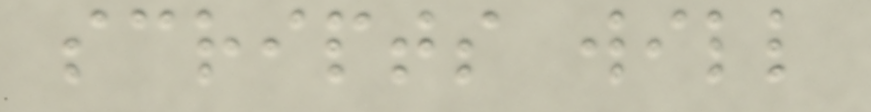scripts will
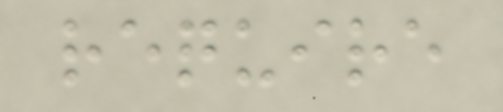require
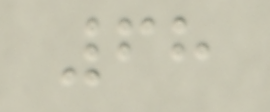68
